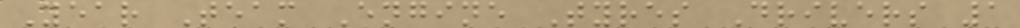Year Team Engine Tyres Drivers 1
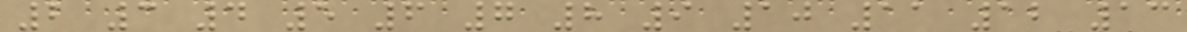2 3 4 5 6 7 8 9 10 11 12 13
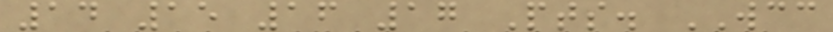14 15 16 17 Pts. WCC
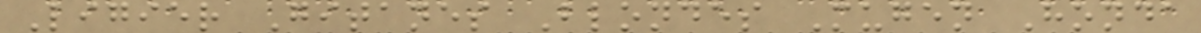Ligier Gitanes Blondes Mugen Honda
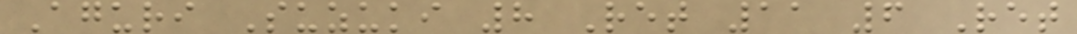Aguri Suzuki 8 Ret 11 6 Ret
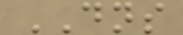DNS
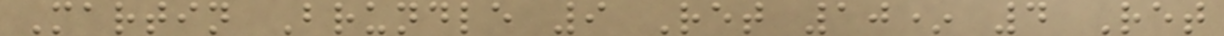Martin Brundle 9 Ret 10* 4 Ret
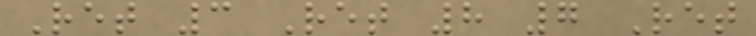Ret 3 Ret 8 7 Ret
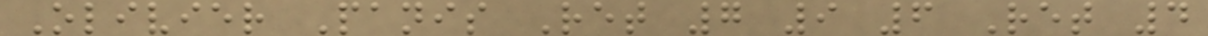Olivier Panis Ret 7 9 6 Ret 4
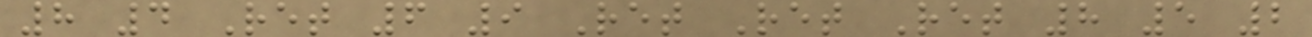8 4 Ret 6 9 Ret Ret Ret 8 5 2
